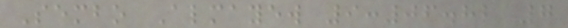Sembo Almayew 9:06.82 7
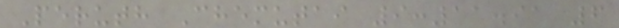Peruth Chemutai 9:11.91 6
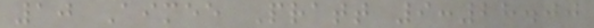10 Aimee Pratt 9:28.00
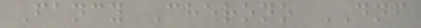Fancy Cherono DNF
